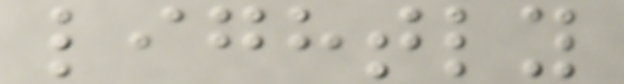lightly
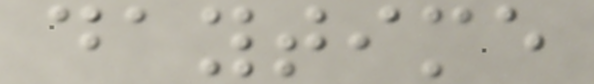daytime
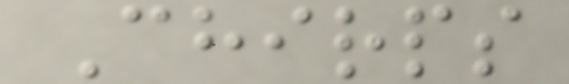Chirps
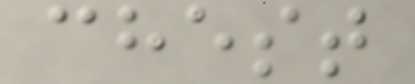chest
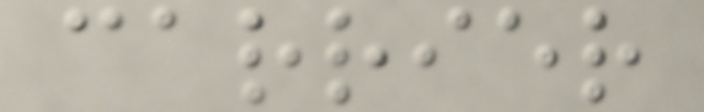carrier
